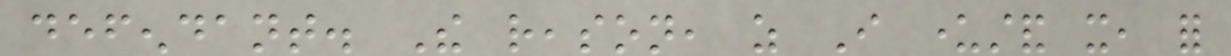defendant. The reason, as I understand it, for
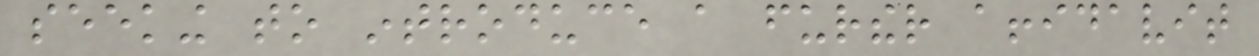seeking to introduce a further affidavit
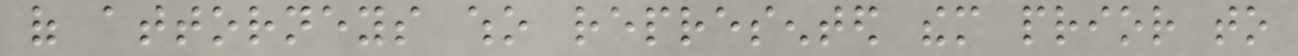of attorneys who represented them prior to
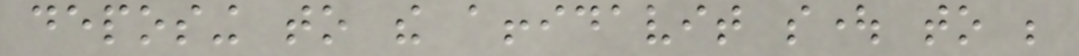deposing to the affidavit sought to be
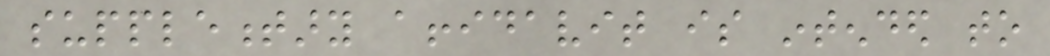supplementary affidavit is intended to
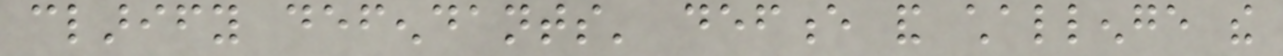clarify defendants' defence and challenge the
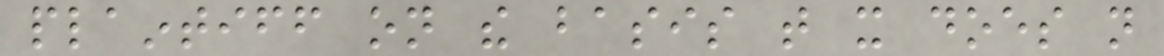plaintiff on the basis that it does not
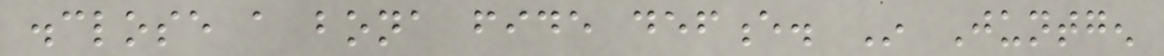disclose a bona fide defence. In Juntgen
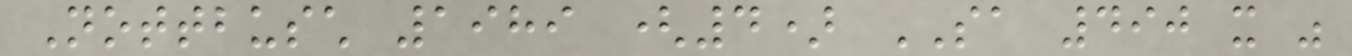Nottbusch 1989 (4) SA 490 it was
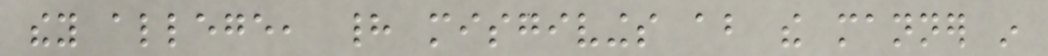they allege, had misgivings about the manner in
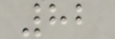82
